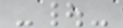-|-
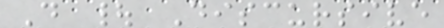D | Discursive
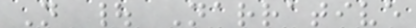N | Narrative
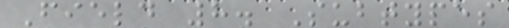Field 8. Subtypes
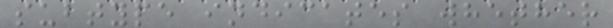subtype indicates whether
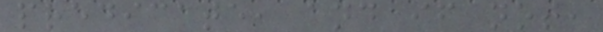predicate, and if not,
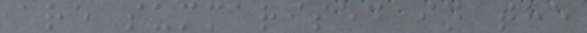are summarised in the
